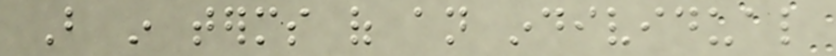But in terms of an individual
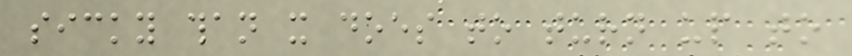sicky than it does to turn up to
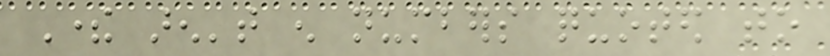There aren't enough numbers quoted to
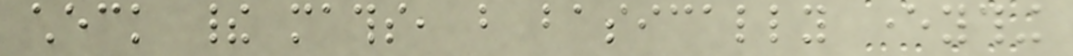check their maths, but basically everything
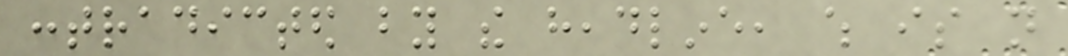contradicted by the headline, which is not
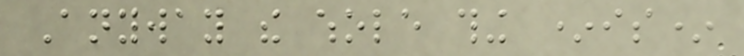Anyway the whole thing *is*
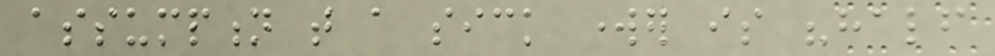assumption that a sick worker is "half
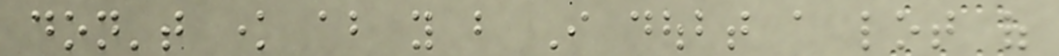don't know about you but I doubt a lot of
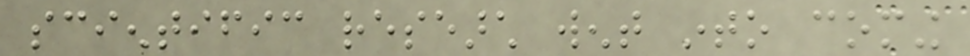scientific research went into coming
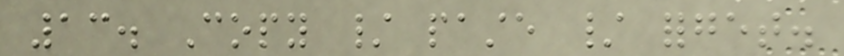13. Copy / paste / forget.
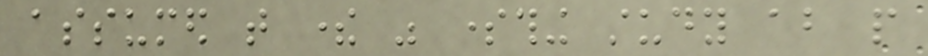assumed that there was something study about people
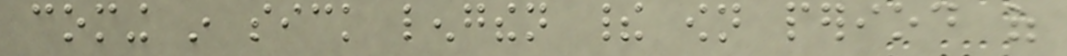coming in sick lengthen their own period of
